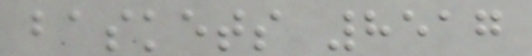baskets 8517
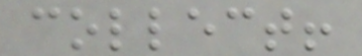collect!
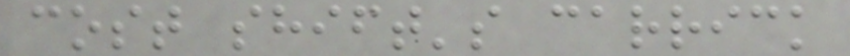cost shift's carrick
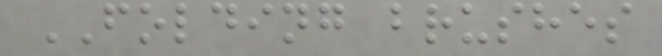FOLDING brushes
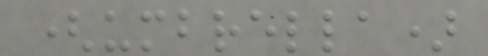(umbrella)
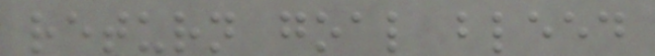return goal bleed
